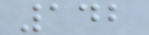142
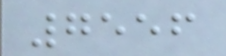7556
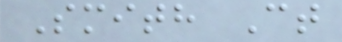Smith Ct
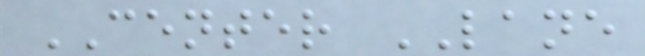CENTER LANE
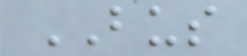BUS
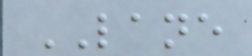LANE
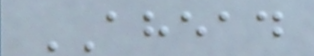AHEAD
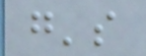g's
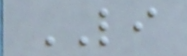LI
